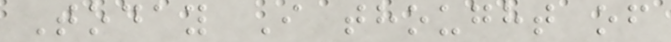Today I thought of
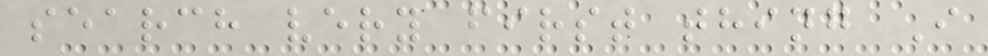search very first thing I
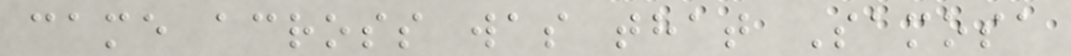came across was that Samosa
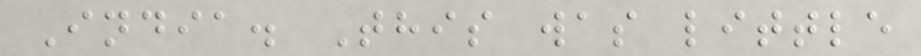India. This was little
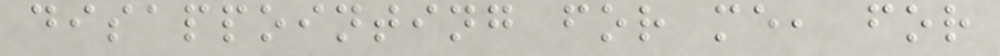disappointing for me, for
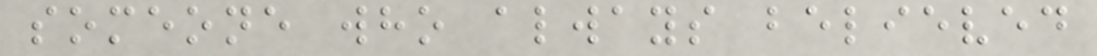someone who always believed
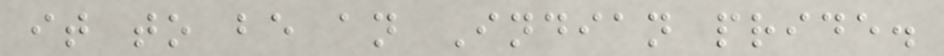it to be an Indian pride.
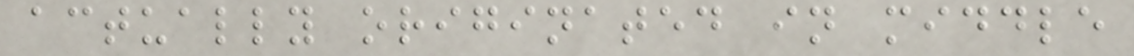actually originated in middle
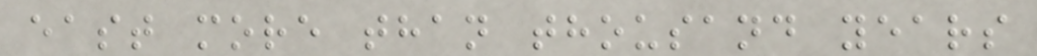east more than thousand years
